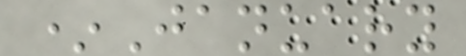*January
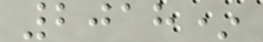2018*
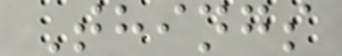Things
